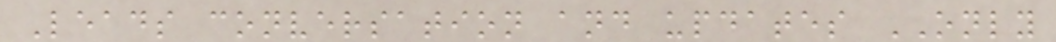Leads conversation and updates ONLY
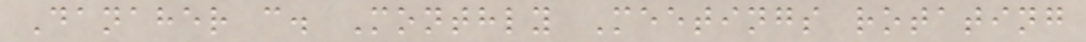Danaher c. Monthly Meetings rotating
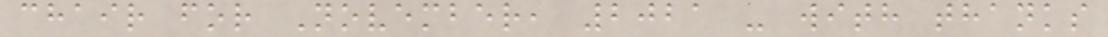chair for November, 2021 - with thanks
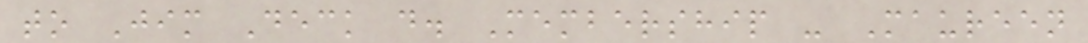to Jim Deck d. Membership - Maureen
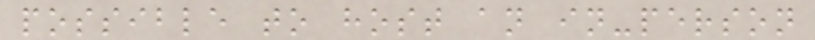possible to host an in-person
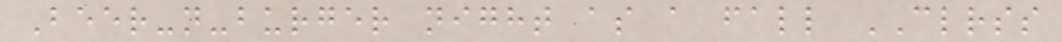Beer-n-burger night as a fall CLRSS
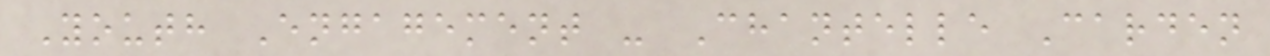Youth Engagement - Chantelle Carden
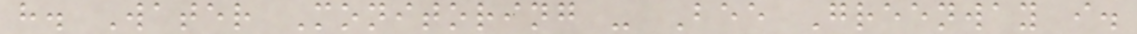h. Water Monitoring - Bee Greenway i.
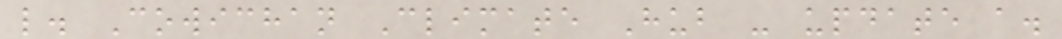l. Cowichan Climate Hub - update a.
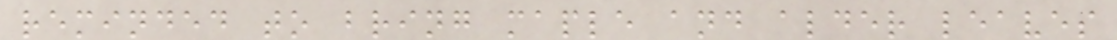reminded to bring maple and alder leaves
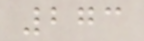273
